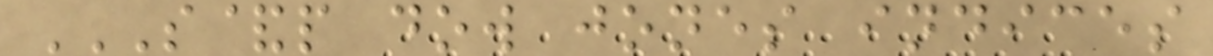S&P DOW JONES INDICES
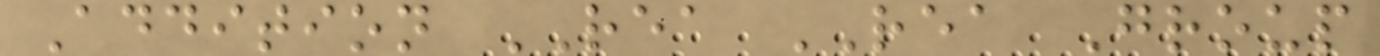Addition REA REA Group
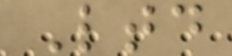Ltd
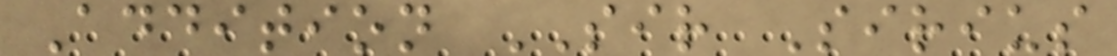Addition SIR Sirius
